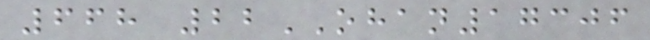668 22OHAN17306
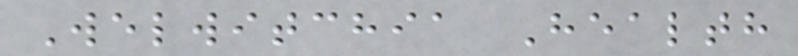Welwitchia Health
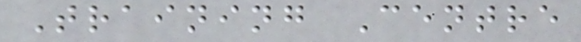Training Centre
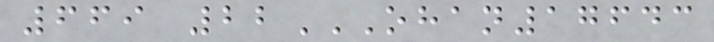669 22OHAN17643
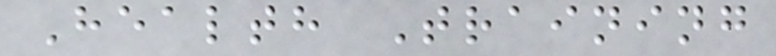Health Training
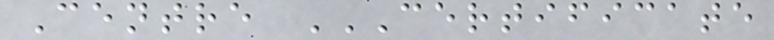Centre CERTIFICATE
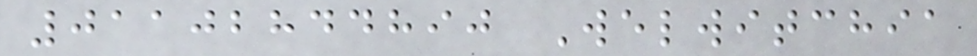01102844890 Welwitchia
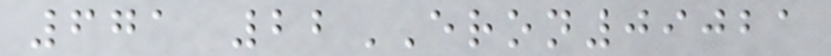671 22ERON09021
